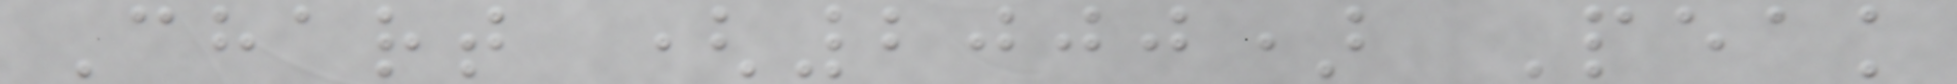Chart (2000) Peak
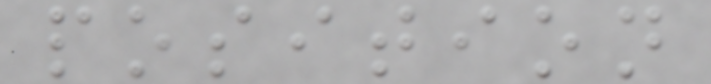position
